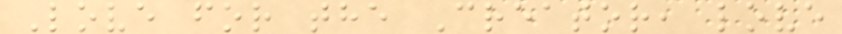Love for the Creator, love
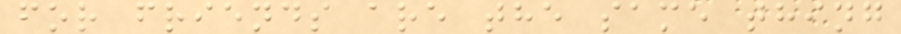for friends are the same thing
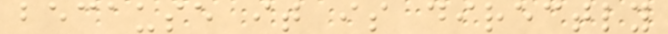because it is directly
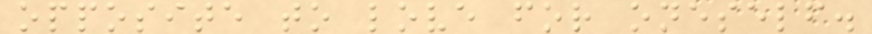opposite to love for oneself.
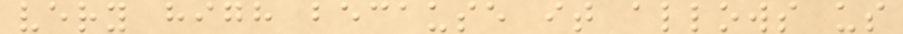very high because it allows us
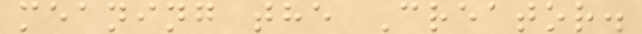meaning the Creator.
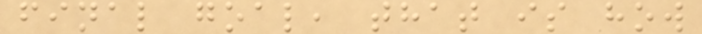final goal, that is how
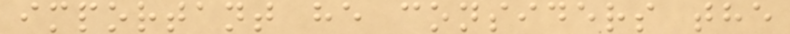important he considers the
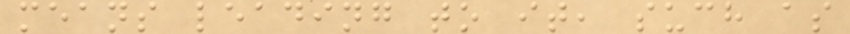means leading to it, such as
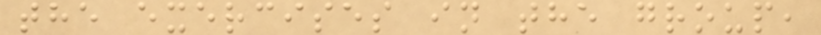the exercises in the group,
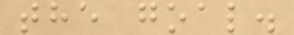the goal.
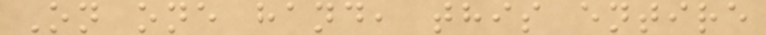On one hand, this entire
